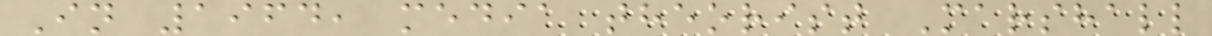In 1964, media theorist Marshall
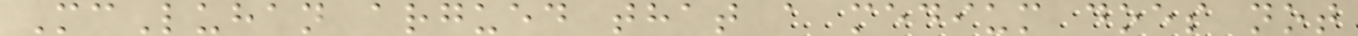McLuhan argued that a medium does not
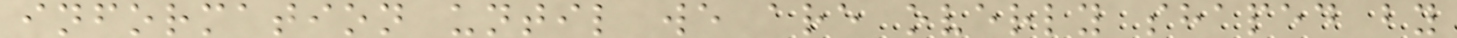information until we are overly shaped by
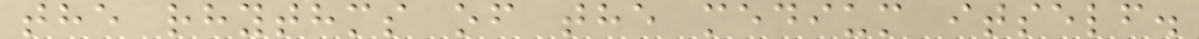the rhythms of the medium itself.
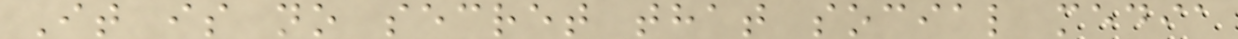It is no secret that social media
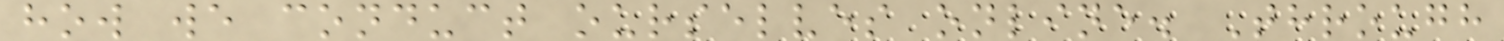how we conduct ourselves online. Through
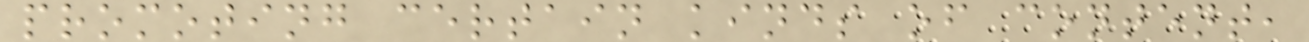promoting certain kinds of content,
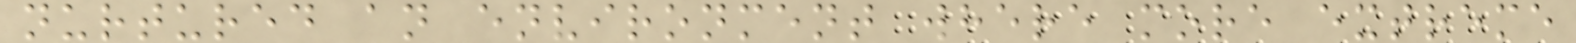nurtured an environment where more extreme
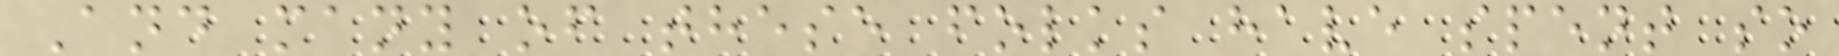And many of these folks have spent so
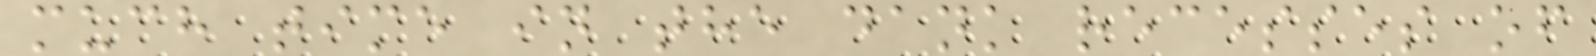much time in the dank recesses of
